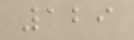129
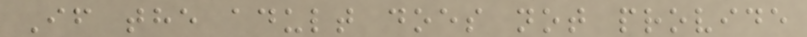If the adult does not provide
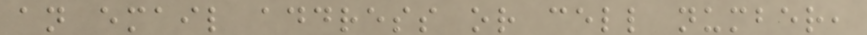an email address or cell number,
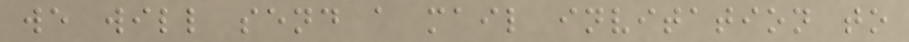we will send a mail invitation to
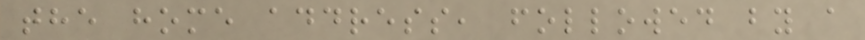the home address, followed by a
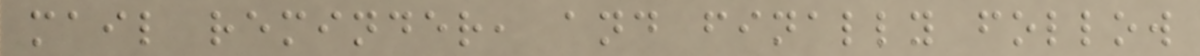mail reminder, and finally follow
